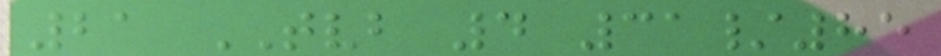21 TVB 4 31/85
